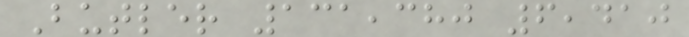Butler 131,380 6,410
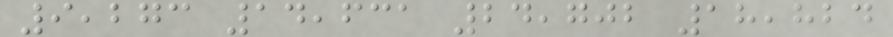9,273 14,631 24,702 18,824
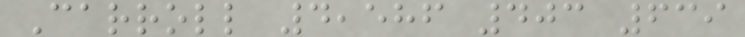Carroll 4,586 403 639
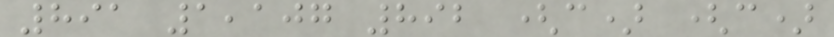891 1,107 892 (c) (c)
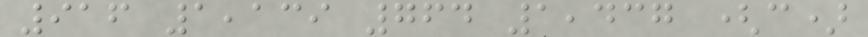916 1,139 764 1,437 (c)
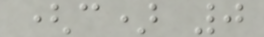(c) 0
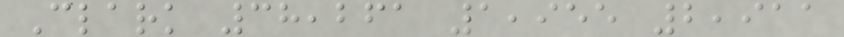Clark 38,261 1,955 2,911
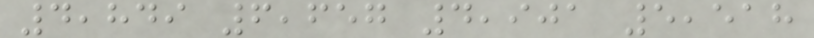4,849 6,657 4,901 5,518
